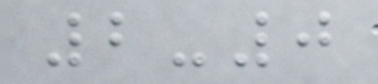2-0
